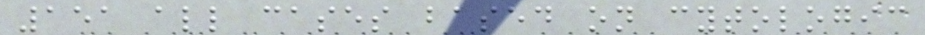151 all cases based on cytologic
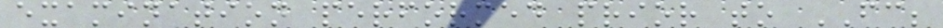examination performed prior to FC;
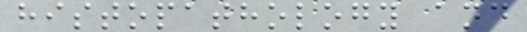histopathology and
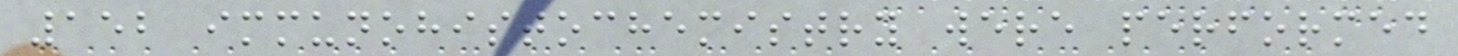152 immunohistochemistry were performed
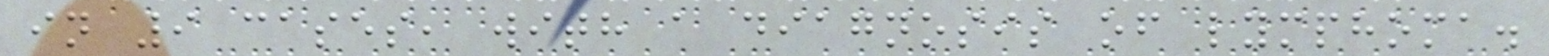in 9 cases, with a diagnosis of lymphoma.
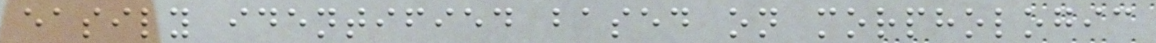easily identified based on morphologic
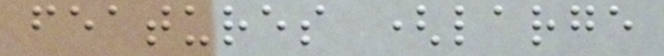features (large
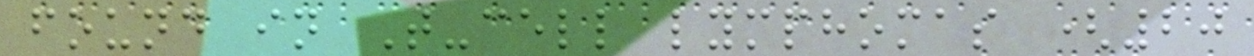found in T-cell lymphomas (20
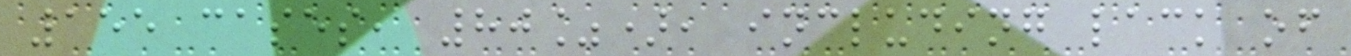155 cases, 80%), including lack of
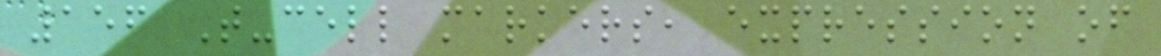156 T-cell markers, expression of
